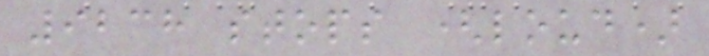9238 stops (loud)
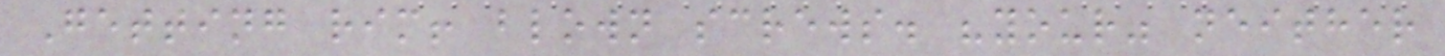Getting rim! blown screws. "your" neither
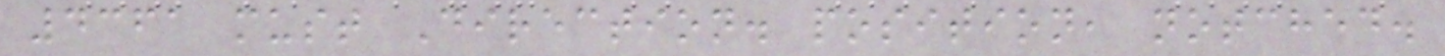4361 must Direction. position, notched.
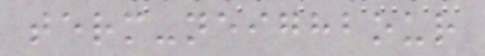term-neighbour
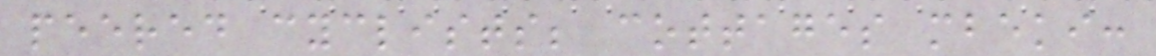peered cyclists; cottages mbeki:
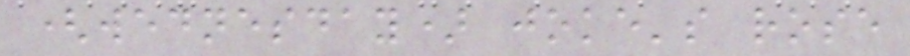(wednesday) joke's rose
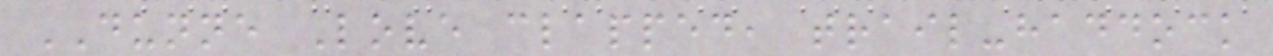DUNNE Love clapped, trail-haddock
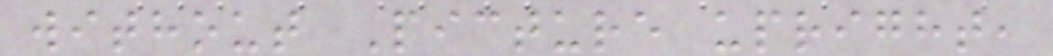without Picture upright,
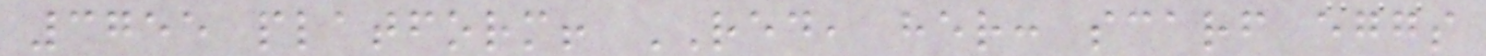3755 platform! RED, her: scarf eggs
